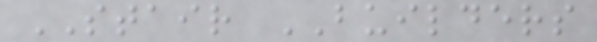STAIR BUILDERS
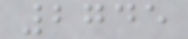2745
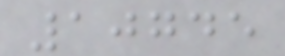10745
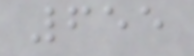655
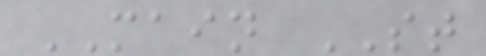MAIN ST
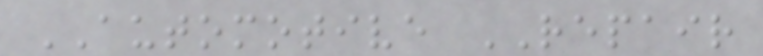AUTOMOTIVE REPAIR
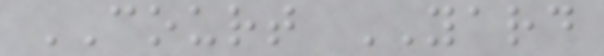COURT YARD
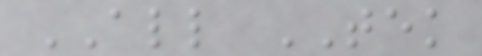ALL TEK
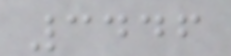3446
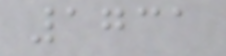1731
